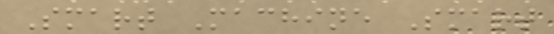Smart Machine Smart
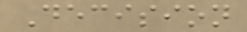Decision
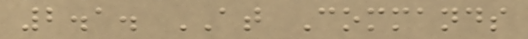2.1. AT Commands
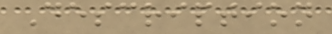Description
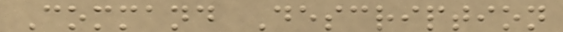Command Description
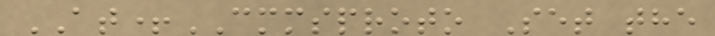AT+CMMSPROTO Set the
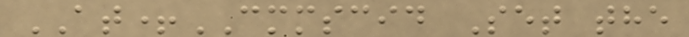AT+CMMSCID Set the
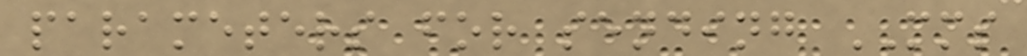parameters for sending MMS
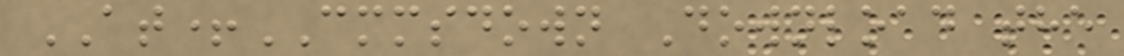AT+CMMSDOWN Download the
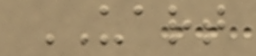UART
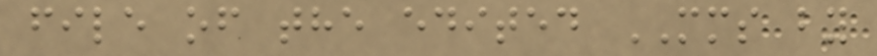file of the edited MMS by
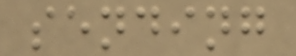sending
